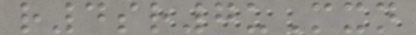r4sr7uMxn
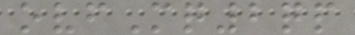ovfMq2qp
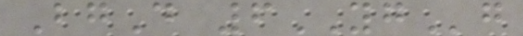BgD 6YGg
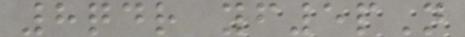8qdr yf5pN
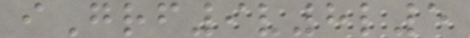iGrf9v8l5
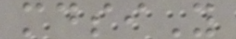mdsiY
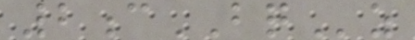2cBQz
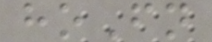hoFn
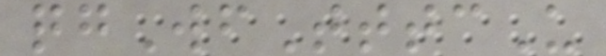qgWfTttcU
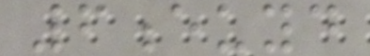6euyd
